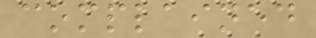complained
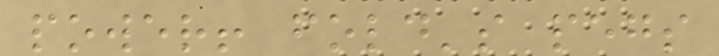power! fold's pegs
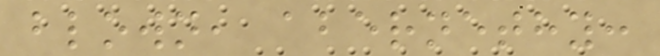blown, abernethy:
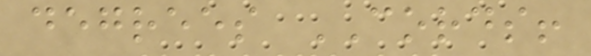degrees CORDS!
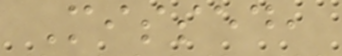Missed,
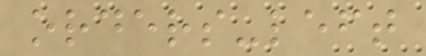orders-left
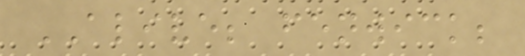ALIVE; fenwick;
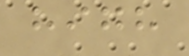high
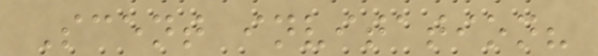Scent invitation?
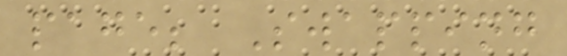page; Swapping
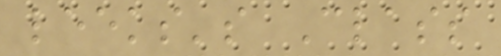leeks's Class
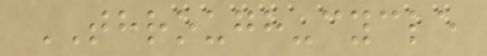THROUGH-cycle
